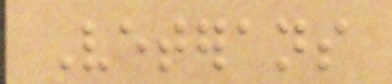Veterans
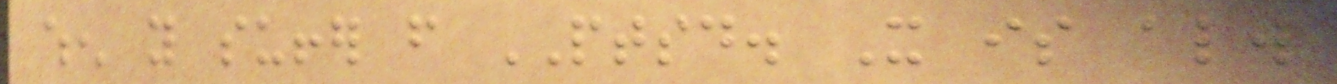when you suffer from PTSD. It is always
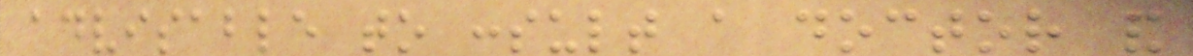advisable to consult a doctor and
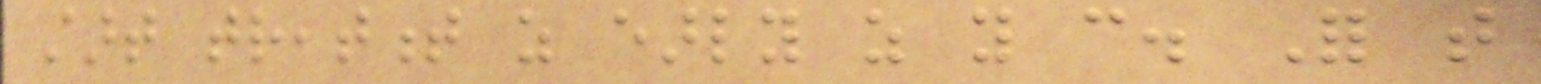start treatment as early as you can. For that
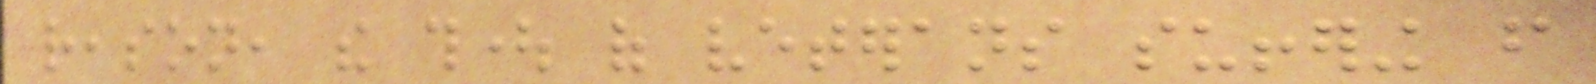reason, the thought of veterans suffering from
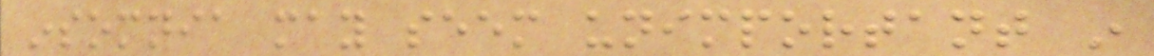insomnia may seem unimportant in
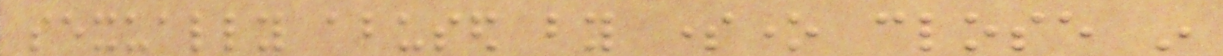sexually abused by someone close in
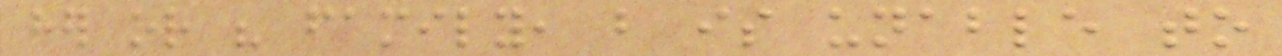her or his family, but is unable to
